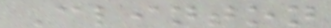Clinton
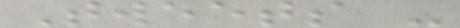Tweets -
